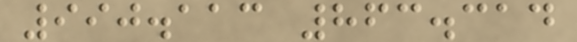990.113 863.314
